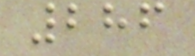286
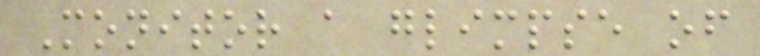Monitor a glimpse of
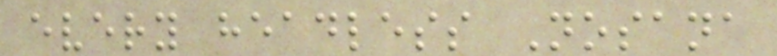every headless Nosana
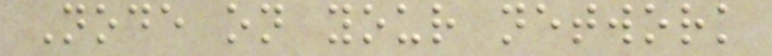Node on your network
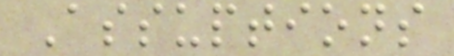Assuptions
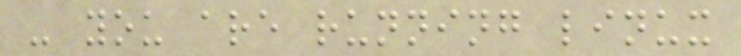- you are running linux
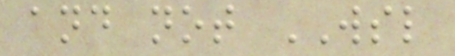and not WSL
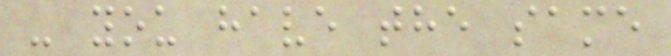- you have the same
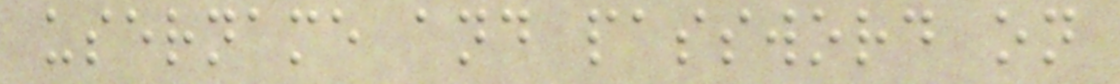username and password on
